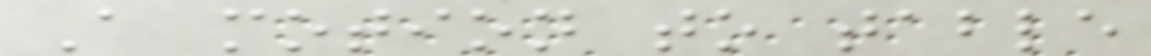A motion to table
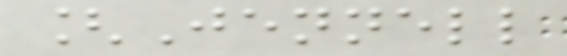[Jennell
